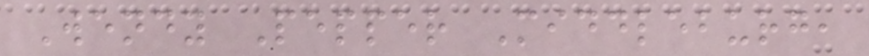Wendy Pepper Middleburg,
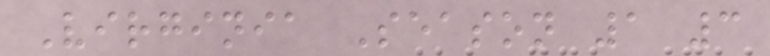Virginia Season 1 3
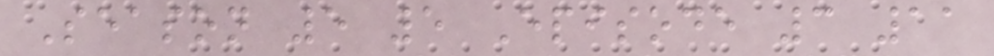Season 5 5 Episode 3 11
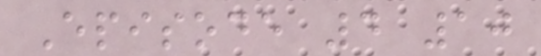Episode 4 10
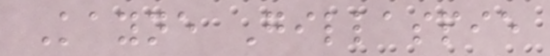Kayne Gillaspie
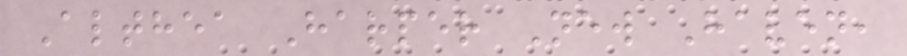Althea Harper New Haven,
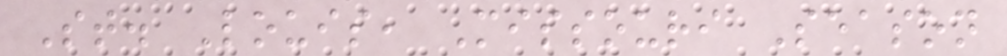St. Louis, Missouri Season
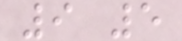9 5
